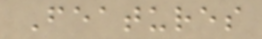Features
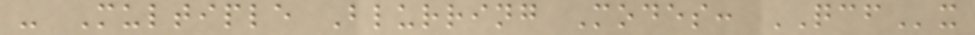- Multiple Blurring Modes: QCFx
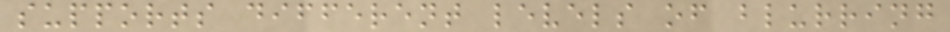supports different levels of blurring
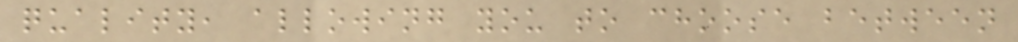quality, allowing you to choose between
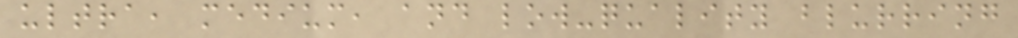ultra, medium, and low-quality blurring
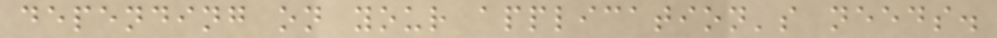depending on your application's needs.
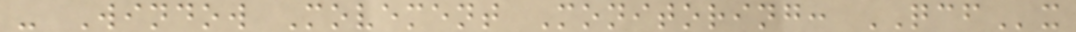- Window Movement Monitoring: QCFx
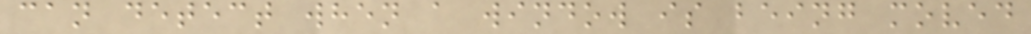can detect when a window is being moved
